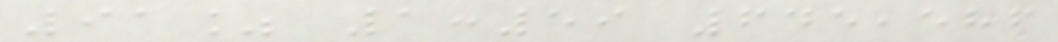91% 1:59 645,586
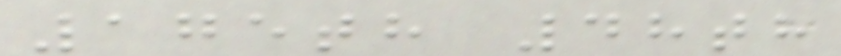175th 48th
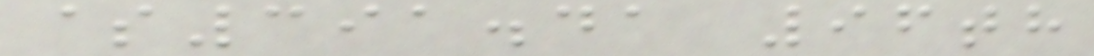$391.41 96th
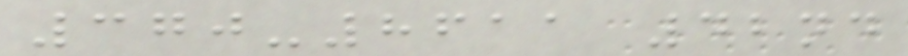370-8611 42nd
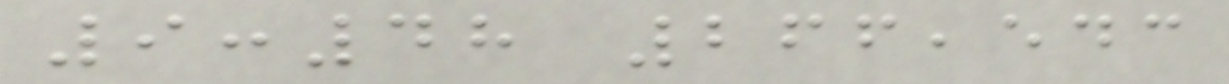9:48 266,543
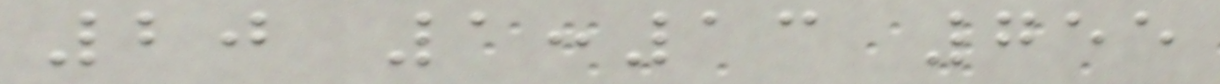20 1:13 755
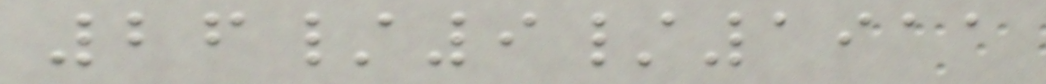26/9/1911
